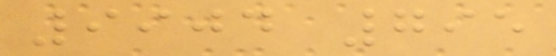9904 795
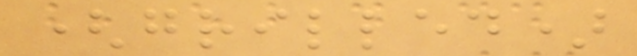(grilled)
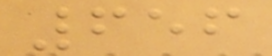656
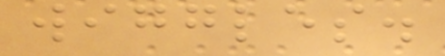wiggles.
